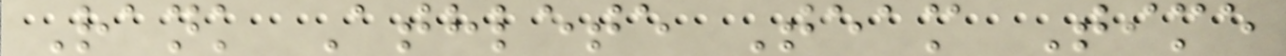Rank Athlete Team Time
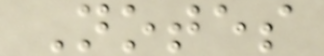Notes
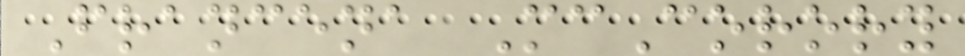Francena McCorory
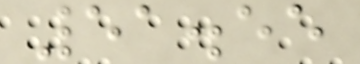51.55
